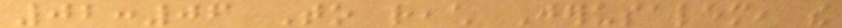02:06 To reach Jerusalem, the
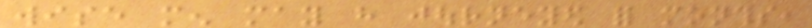wise men may have journeyed for months,
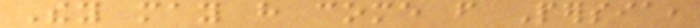They may have come from Persia,
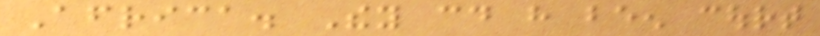Africa. They could have been court
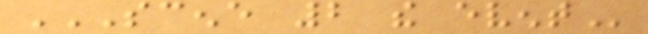SCENE 2 THE EVENT
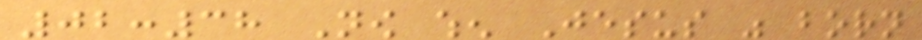02:38 Now when Jesus was born
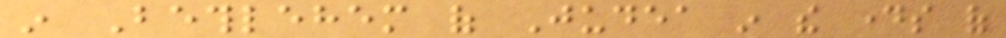in Bethlehem of Judea in the days of
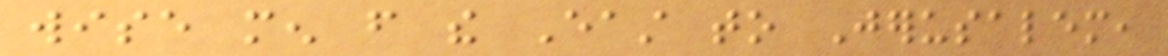wise men from the East to Jerusalem,
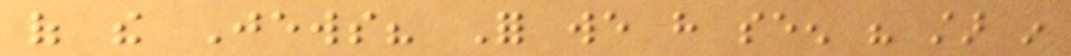of the Jews? For we have seen his star in
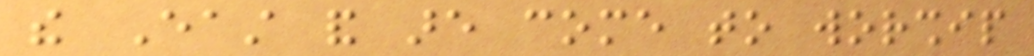the East and are come to worship
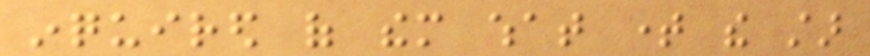inquired of them what time the star
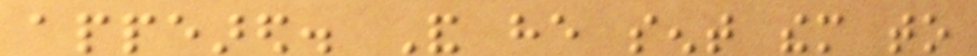appeared. And he sent them to
